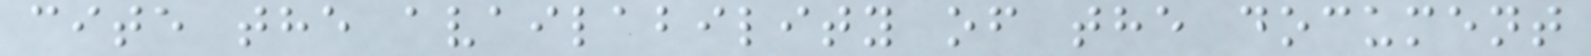cite the availability of the document
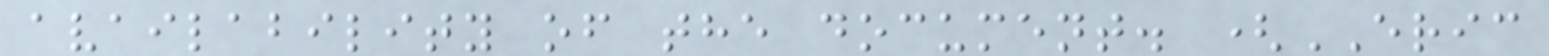availability of the document. (ERIC
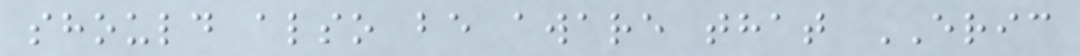should also be aware that ERIC
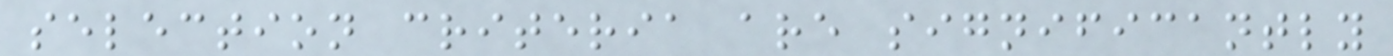selection criteria are significantly
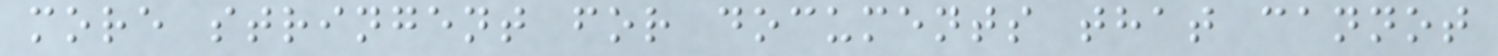more stringent for documents that cannot
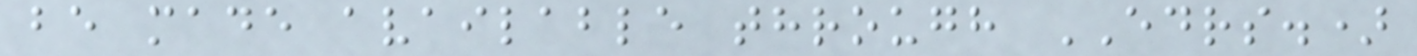be made available through EDRS.)
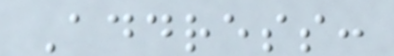Address:
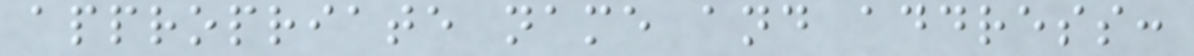appropriate name and address:
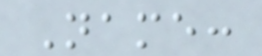Name:
